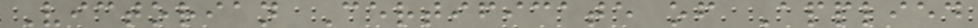Victorian Certificate of Applied
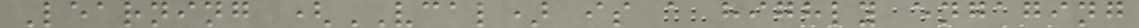Learning (VCAL) is a highly engaging
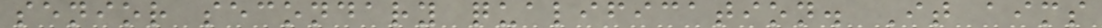senior secondary qualification. It aims
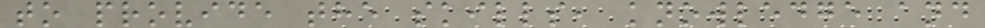to provide the skills, knowledge and
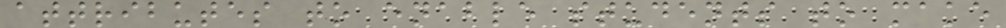attributes to enable students to make
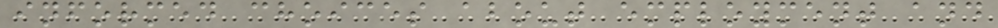informed choices about employment and
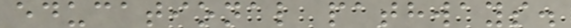educational pathways.
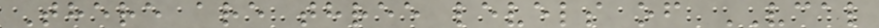There are three levels of VCAL
